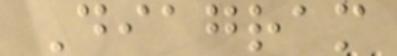Diagram
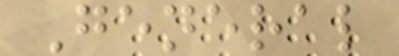General
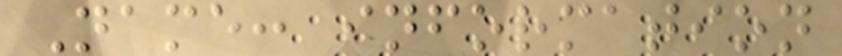Name: information
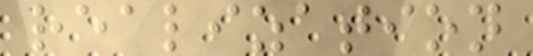realization
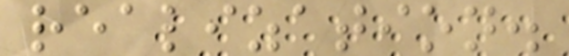realization.
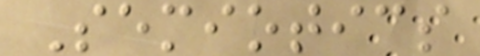Semiotics
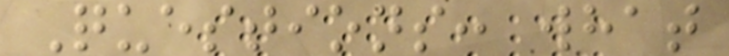Questions: what
